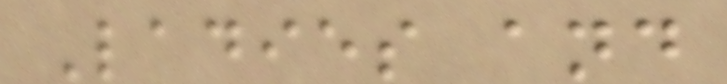Ladies and
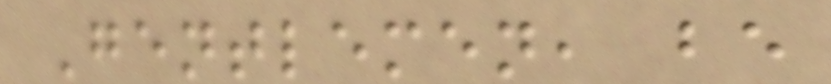Gentlemen, be
